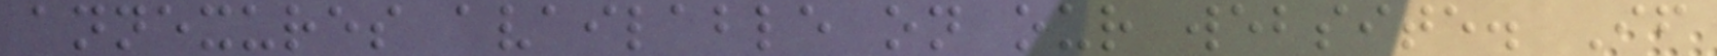annexures available on our website. If
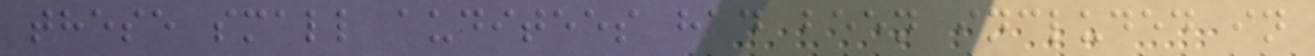these small auditees had been included in
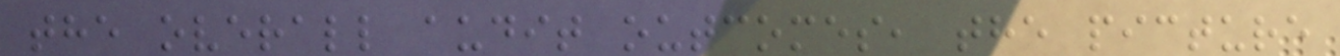the overall audit outcomes, the picture
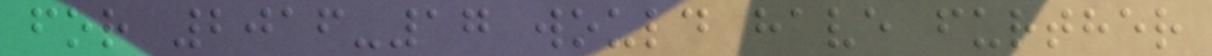for 2016-17 would have further
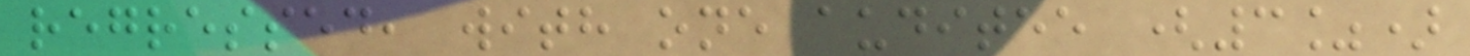regressed, with one auditee (3%)
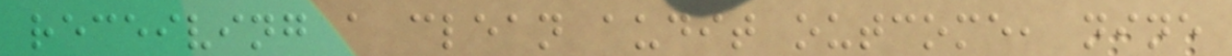receiving a clean audit outcome, nine
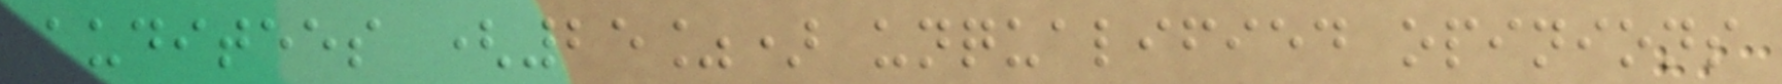auditees (25%) unqualified opinions
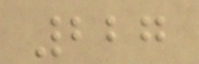227
